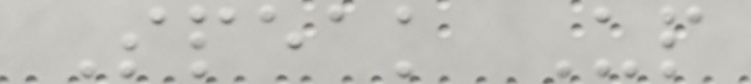Speak Up
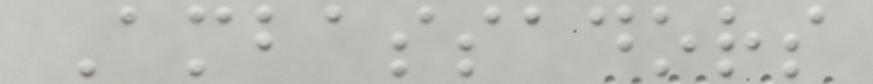Ambassadors
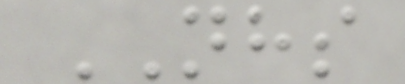NHS
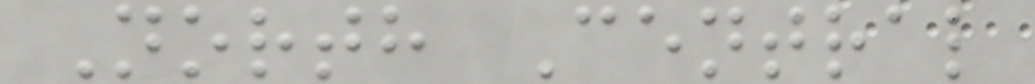North Central
